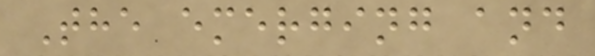The emerging and
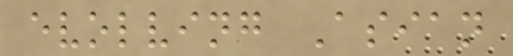evolving Asian
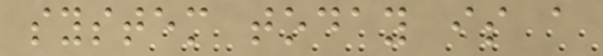system today is a
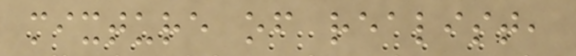mixture of realist,
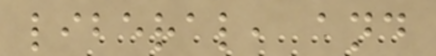liberal, and
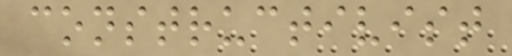constructivist
